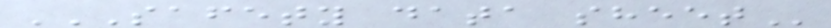SAFETY DATA SHEET
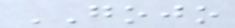GOJO
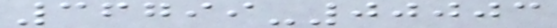36799-00003
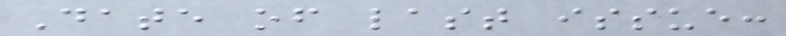Date of last issue:
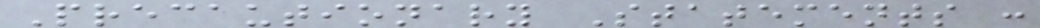Precautionary Statements :
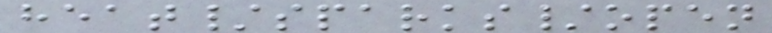heat/sparks/open
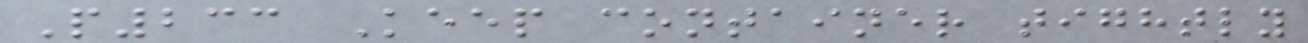P233 Keep container tightly
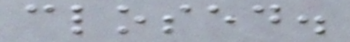closed.
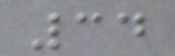34
